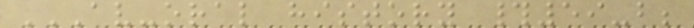AV-ORAL HISTORY #59-B;
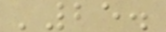'25.
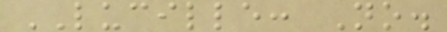LUCILLE: No.
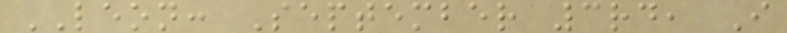LEON: September 3rd, I
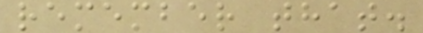remember that.
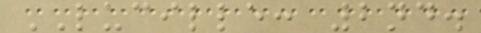LUCILLE: 2nd.
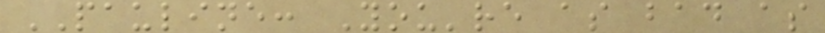PAULINE: You're as bad as
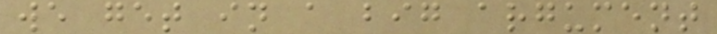we get in a big argument
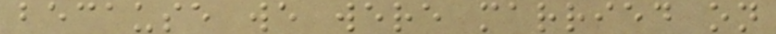because we were married on
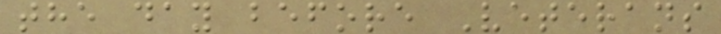the day before Veterans
